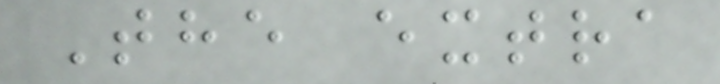The extra
